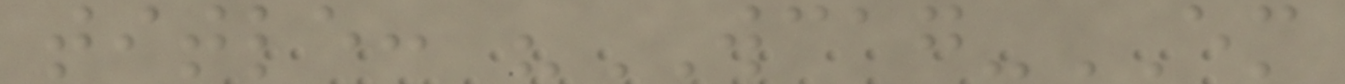title: "WCAG-EM
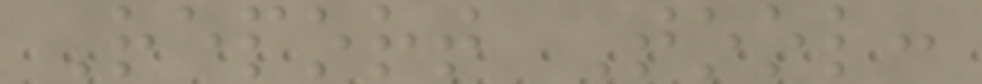Report Tool:
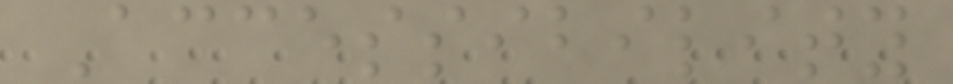Accessibility
